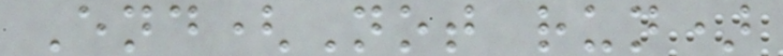End(Not run)
